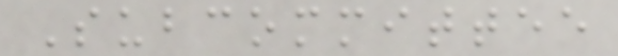Subcommittee
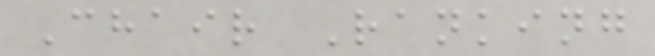Chair Ranking
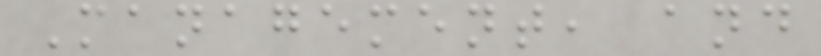Management, and
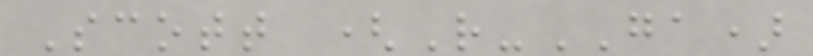Scott (R-GA)
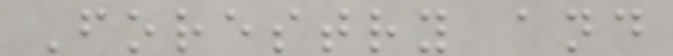Forestry and
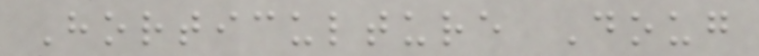Horticulture Doug
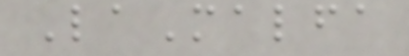LaMalfa
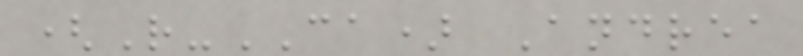(R-CA) Andrea
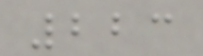223
